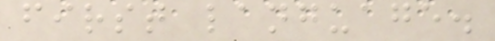first language.
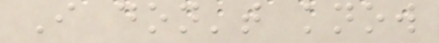I don't know
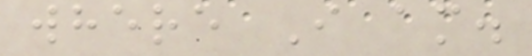where I am.
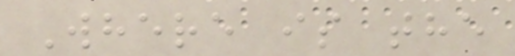Where is the
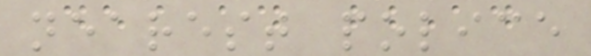nearest police
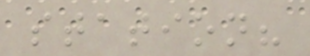station?
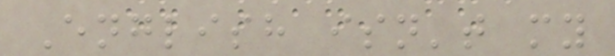English isn't my
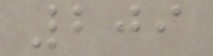209
